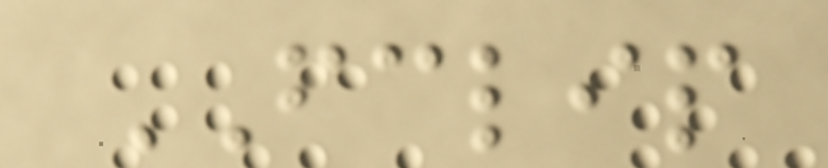FCLIP
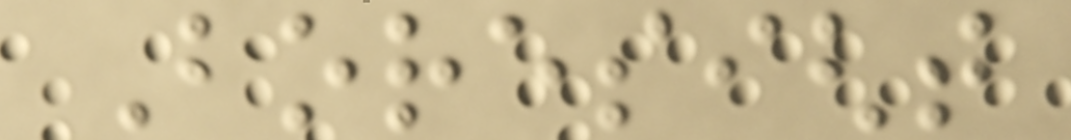Boresight
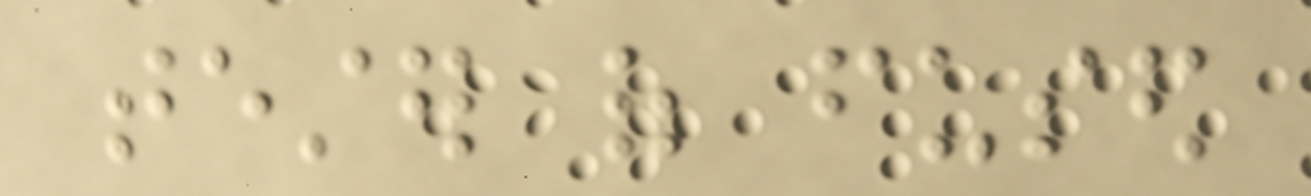tester of fused
